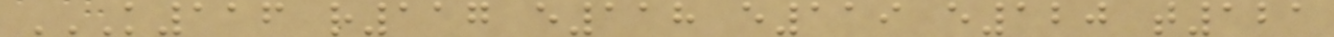K116 R117 E118 E119 E120 T121
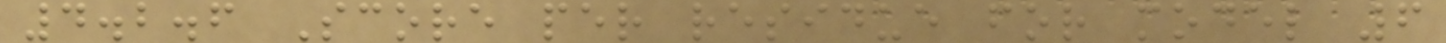4.2.6 Score per residue for model 6
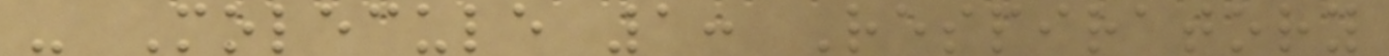- Molecule 1: Respiratory
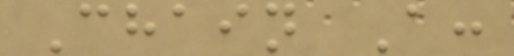Chain A:
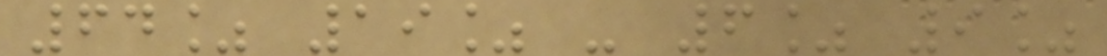64% 19% - 6% 9%
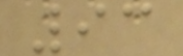93
